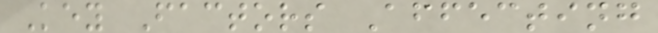Key Factors Affecting
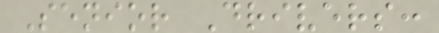Senior Drivers:
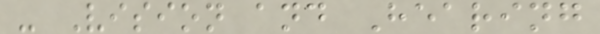- Vision and Hearing
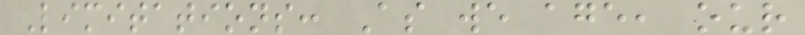Limitations: As we age, our
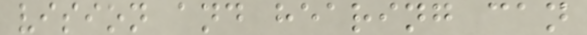vision and hearing can
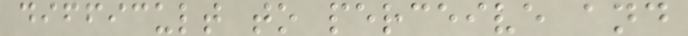difficult to perceive and
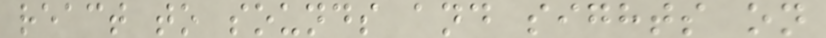react to sounds and sights on
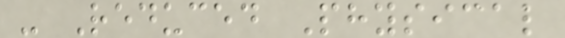- Reduced Physical
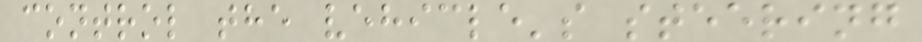control the vehicle's steering
